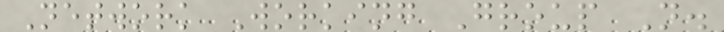Network Working Group N.
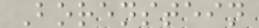Borenstein
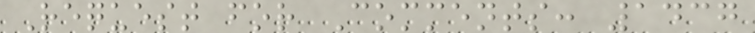Request for Comments: 1437
